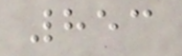853
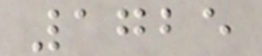1725
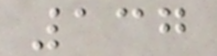137
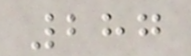287
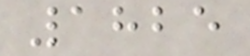1825
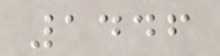1446
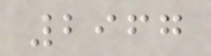2967
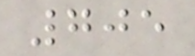705
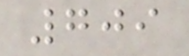709
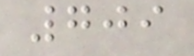709
